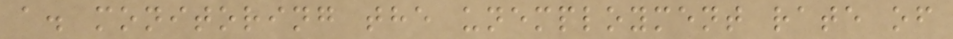a. monitoring the unemployment rate of
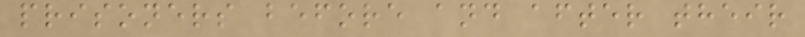prisoners before and after their
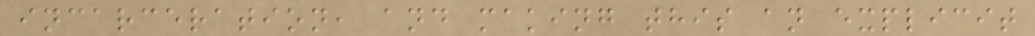incarceration, and making this an explicit
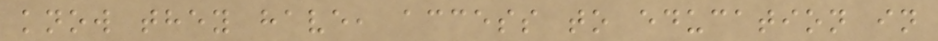know they have, access to education in
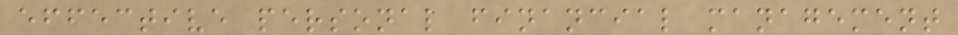effective personal financial management
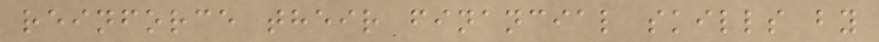reinforce their financial skills by
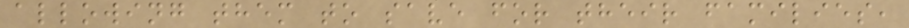allowing them to save for their families,
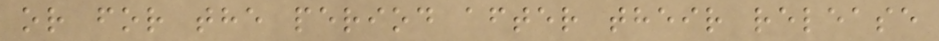or for the period after their release
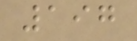197
